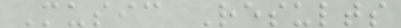Music Results
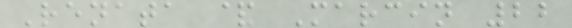Renata & Marcin 22
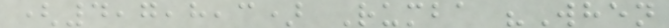(4,7,8,3) Rumba "When
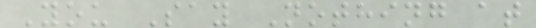You Say Nothing at
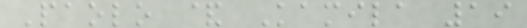Paolo & Kamila 19
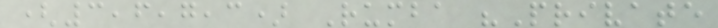(3,6,7,3) Rumba "Private
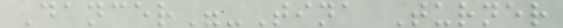Dancer"-Tina Turner
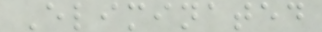Eliminated
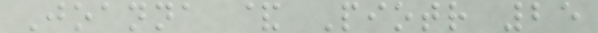Joanna & Piotr 25
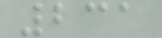231
